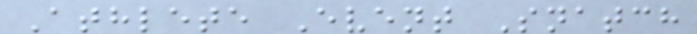Athlete Event Snatch
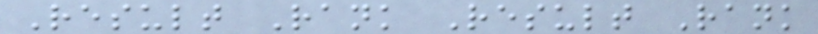Result Rank Result Rank
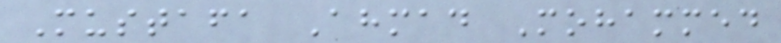Mustafa Ahmad Mohammed
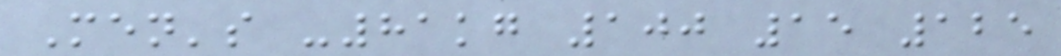Men's -81kg 100 15 125
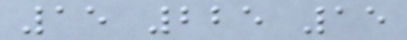15 225 15
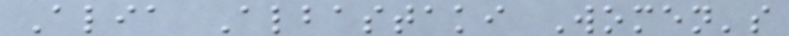Alia Albastaki Women's
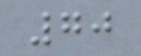70
